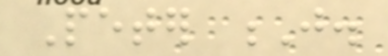Peter J.
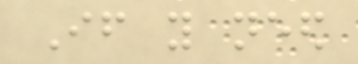If you need
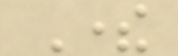There
